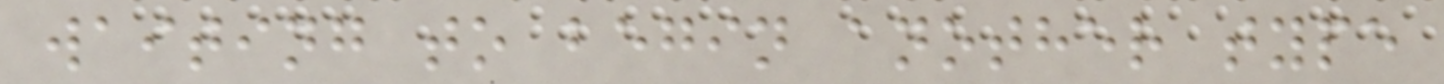waiting to begin another type
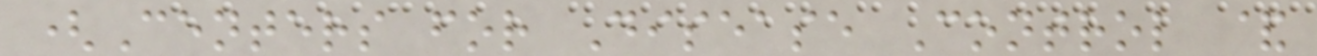(Centers for Disease Control &
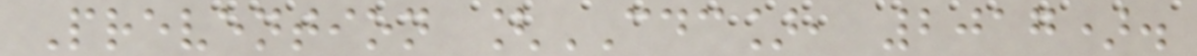Prevention [CDC], 2017).
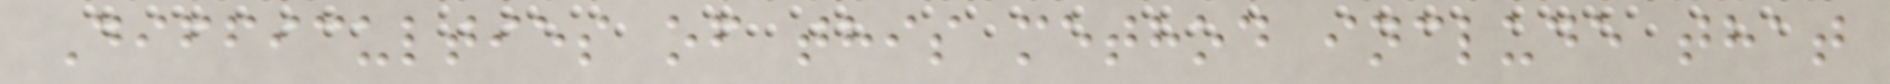Difficulties of this method include that
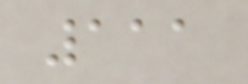111
